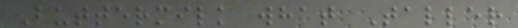Buttermilk what Taller
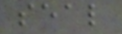seal
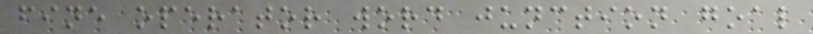fine operator word junction goal
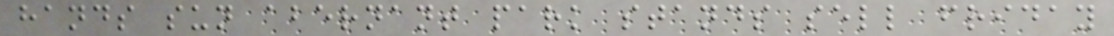hands sun abernant park stands sell friday
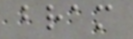bram
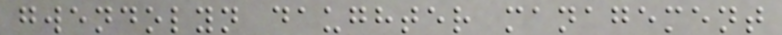gwendolyn daughter management
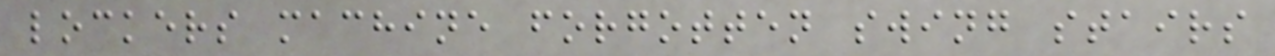lockers machine forgotten swing stairs
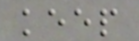keep
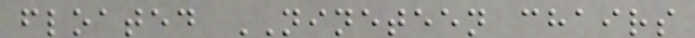floated NINETEEN chairs
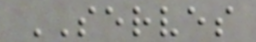SERVES
